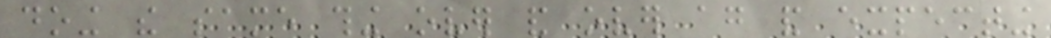doing the same thing over and over again and expecting
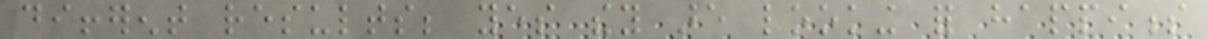different results; yes they are looking for happiness
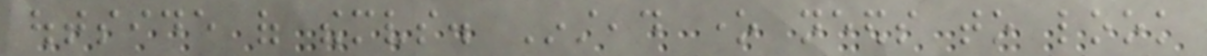outside of themselves. Instead one needs to look
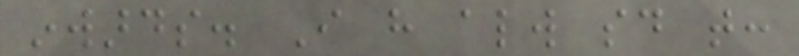inwards. I have always said that:
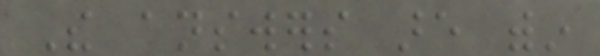The answers are within
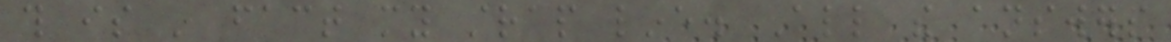this is in fact my strap line. All the answers
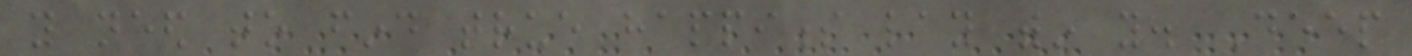you need to find true happiness lay within you. Deep
